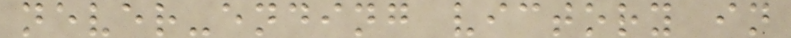never-ending victory in
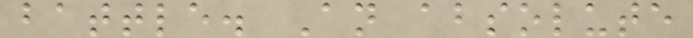battle. An absolute
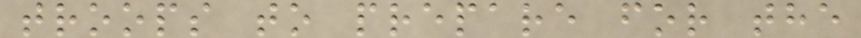troops to prepare for the
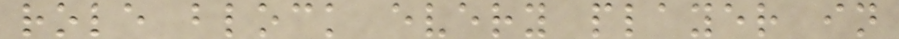role block every player in
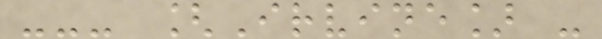--- [Irvine] -
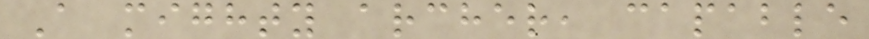A mighty archer, capable
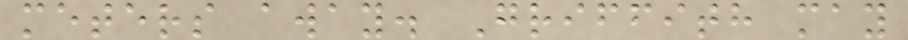meters away. Griffith may
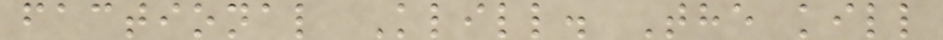factional Klill. The kill
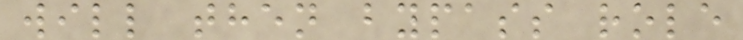will then bypass role
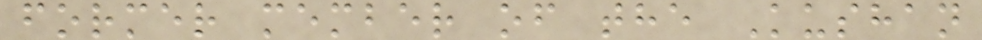former member of the Kushan
